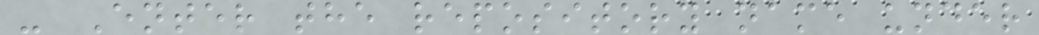- Enter the repository name under
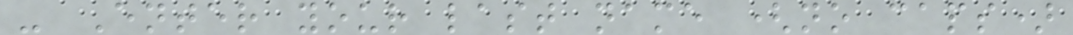- Enter your last name (no caps)
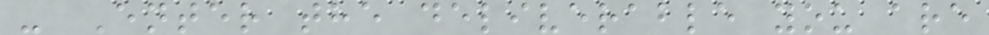- Enter the deliverable you are
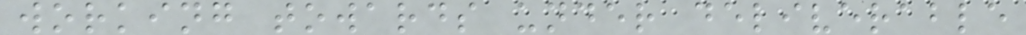working towards under deliverable
